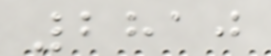2810
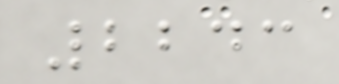2243
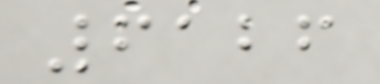6126
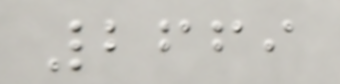2669
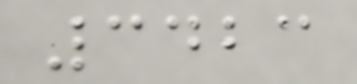3423
